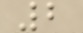2
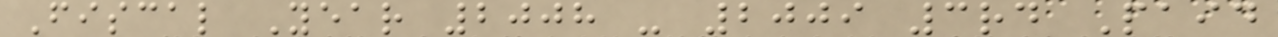Fiscal Year 2008 - 2009 3rd Paid
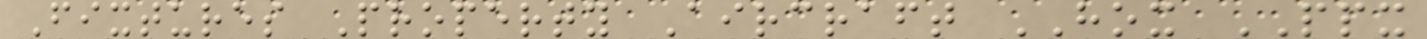Fixtures Property Aircraft HOX PPX
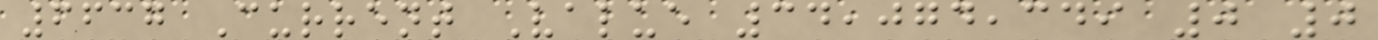6637 Current Value 34,074,349 0 0
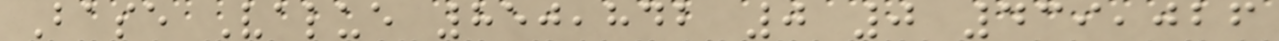Base Value 850,842 0 0 439,026
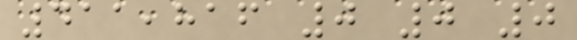411,816 0 0 0
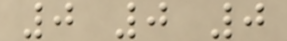0 0 0
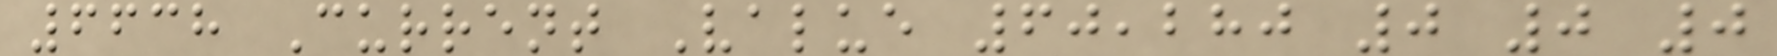6638 Current Value 60,280 0 0 0
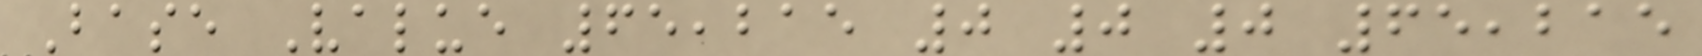Base Value 65,215 0 0 0 65,215
